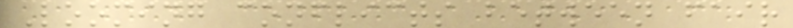Looming conflicts between fair
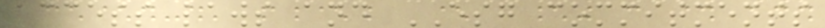access laws and ESG commitments
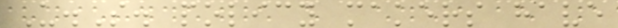U.S. policy makers have
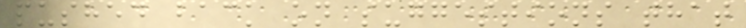pushed back on suggestions that
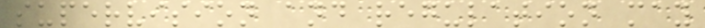supervision and regulation may
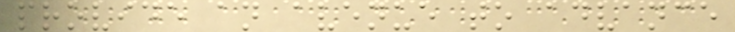provide an avenue to advance
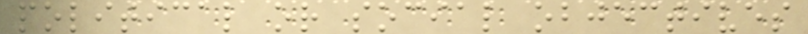political or social objectives
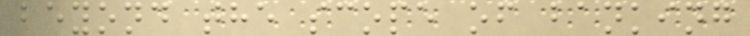beyond the scope of banking
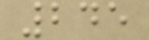245
